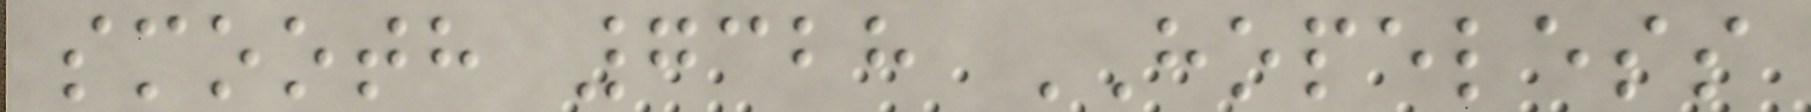smooth 7328 HOPELESS
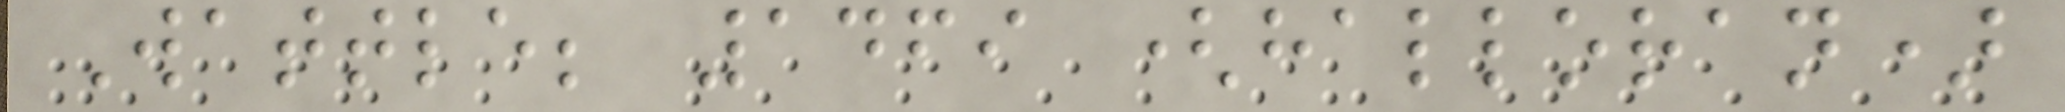Wattle; 1469 (halloran)
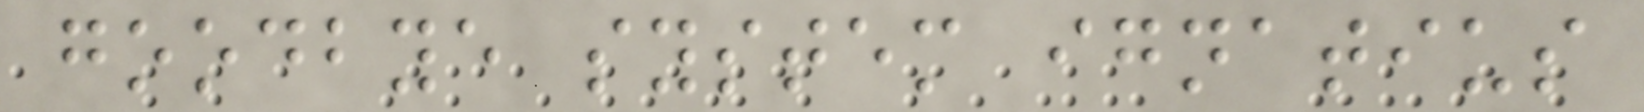goodbye system ignatius
